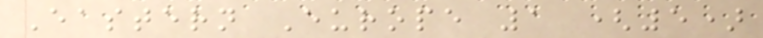Eastern Europe 1 (5)
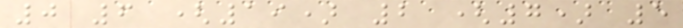0 6 (19) 2 (7) 5
